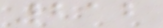212
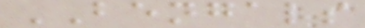BENGALS
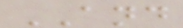AND
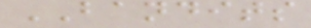BANDITS
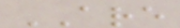ARE
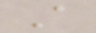A
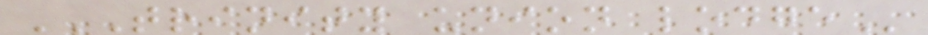TRINITY UNION LODGE
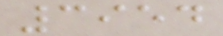3954
